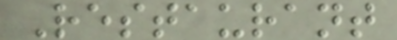Restaurant
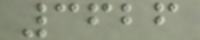3626
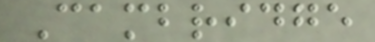Cambridge
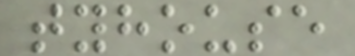tyhouse
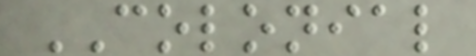COLONIAL
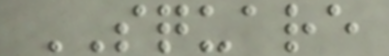SQUARE
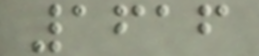1616
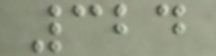324
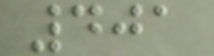401
